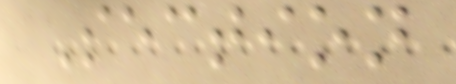Section
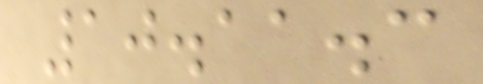10.11.3
